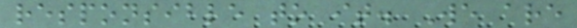responsible to it. We are
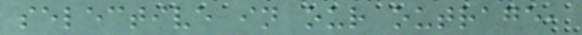selective in our outrage,
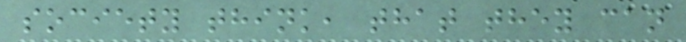society think, that they can
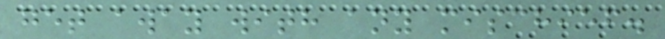get away with any mischief.
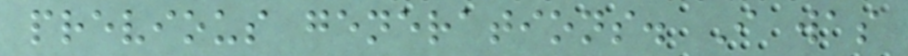previous generations. I was
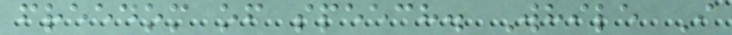freedom of speech. While I
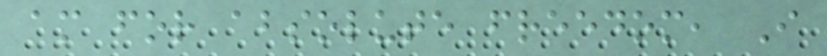am for absolute freedom, I
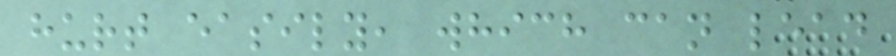hurt easily, which can lead
